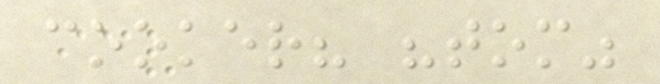cooker? "tom"
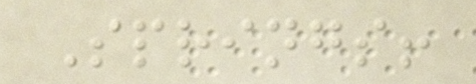Springs!
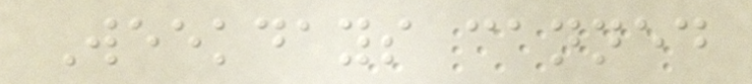Weekdays canned
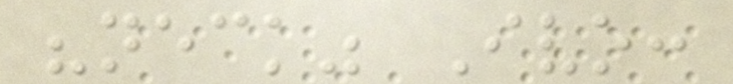"neck" Ivo:
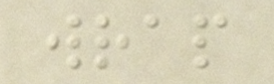wrap
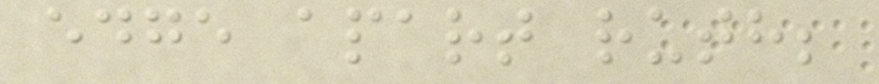edge apart ruth;
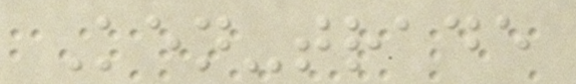Ken-trade
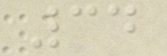34
